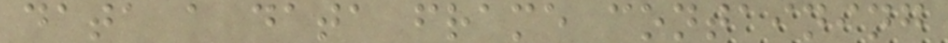data a data frame containing
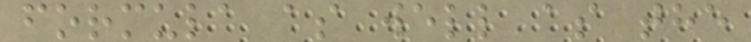formula as well as the
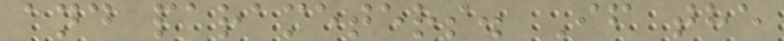and parameters. If the
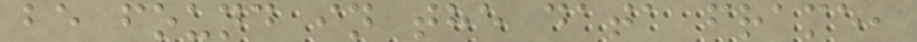be found in the data frame,
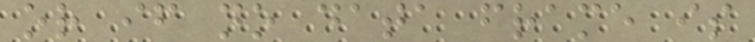or if no data frame is
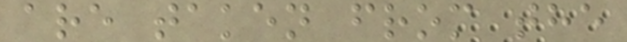are taken from the
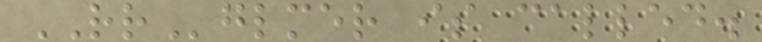RRglmer is called.
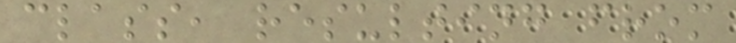class, resulting from
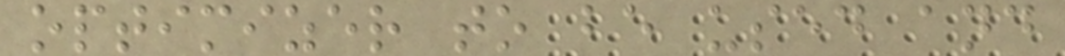optimizer to be used and
